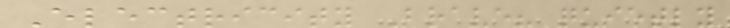Electricity Brave? quietly
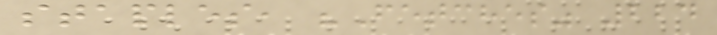staples, "Fetches" 224
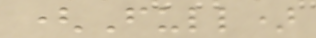(Full)
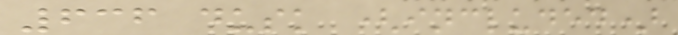636 dusk (included)
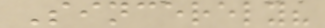Sincerely?
